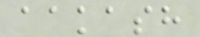aakash
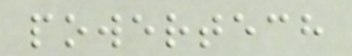powertech
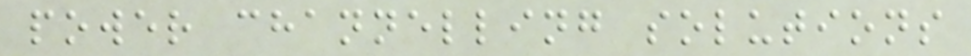power channelling solutions
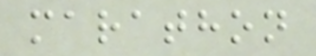marathon
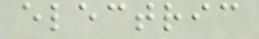electric
